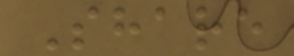Share
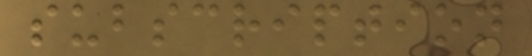subscription
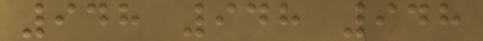948 948 948
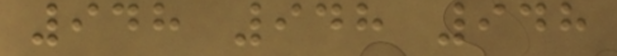948 948 948
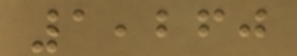1,260
